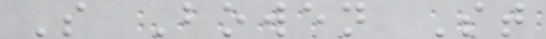S Bowen St
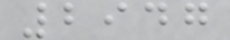2947
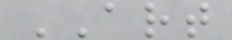ART
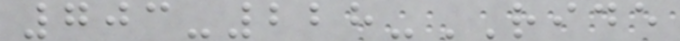703-228-RIDE
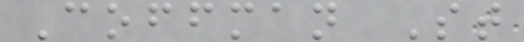Coffman St
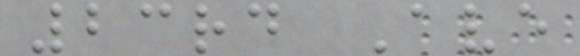23rd Ave
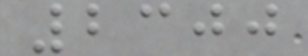2300
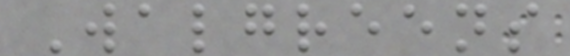Walgreens
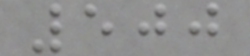500
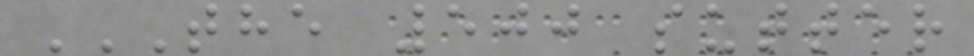THE 500 SUTTER
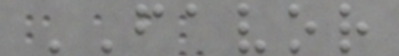FAVOR
